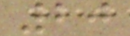20
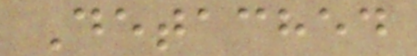Detached
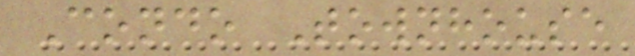Condo Townhouse
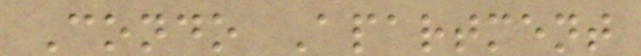Condo Apartment
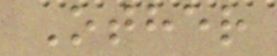Other
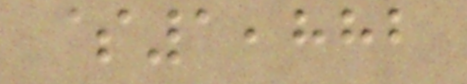$1,882
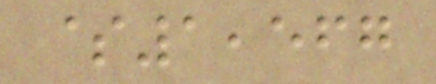$1,567
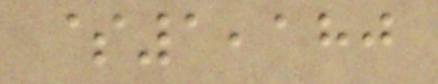$1,180
